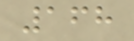168
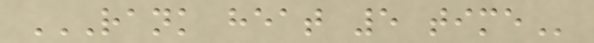RANK HEAT 5 TIME
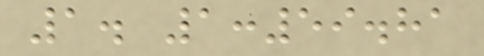1. 1:59.81
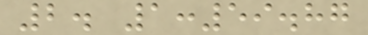2. 1:59.87
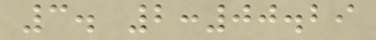3. 2:00.29
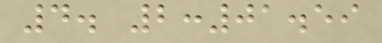4. 2:01.59
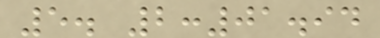5. 2:01.94
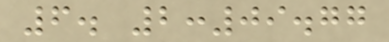6. 2:09.77
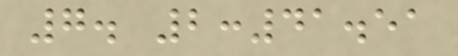7. 2:41.51
